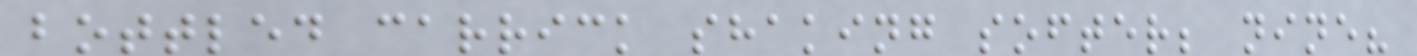bottled carrick shaking softer; nine?
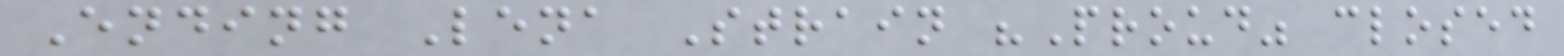Ending Lena Strain "Proud" closed
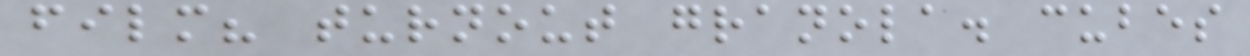film? turnout granola. cubes
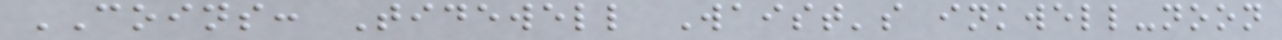COINS: Tidewell Waist's inkwell-noon
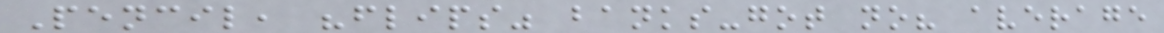Pencil, "flips" banks-got no? average
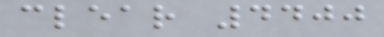clear 4400
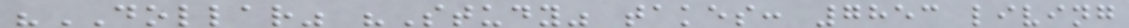"DOLLAR" "Study" takes: 7853 living
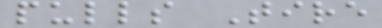pulls Tire
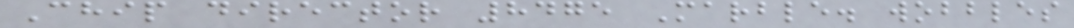Chip director 8475 Marble. wobbles
